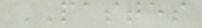PASTES
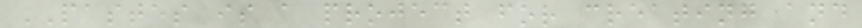PASTES is a project for creating and
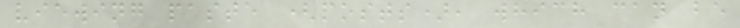viewing paste (posts), which can be
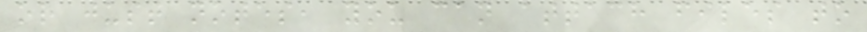or just notes, you can attach files to
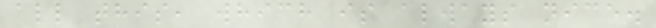all this, which is always nice.
